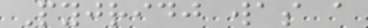Pyjridj was a
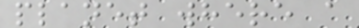planet where a
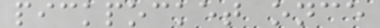pickpocket once
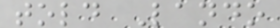told Lando
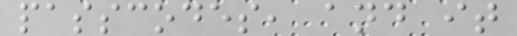passcodes, and it
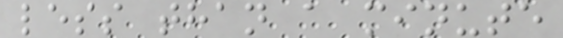less than a minute
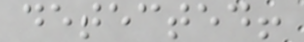detected!
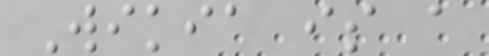Wikia is a
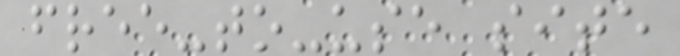free-to-use site
